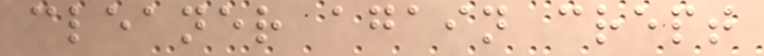cleaner again crept
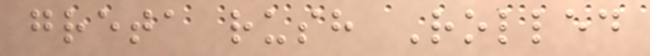greta rush Rolled
